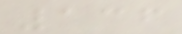136
